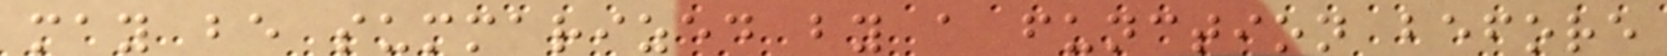may be summarized by a function before
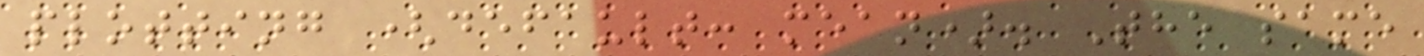plotting (default: mean). The same
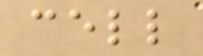cell
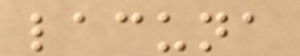lacuna
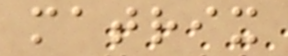matrix
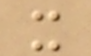x
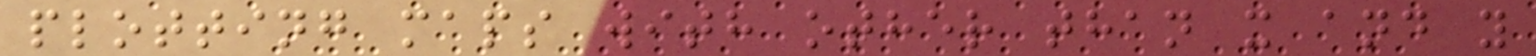plotting maps with other than x and y
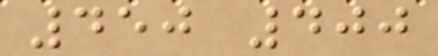450 400
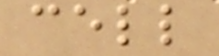cell
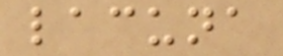lacuna
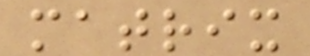matrix
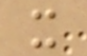x
